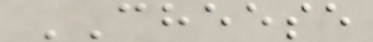CHEESE
